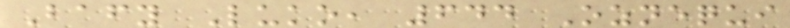Bafy Luko, 644 Oznequi
